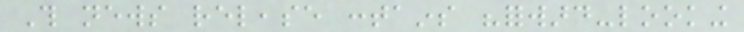This news release contains "forward-looking
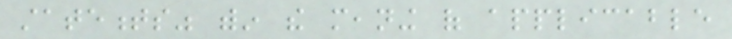statements" within the meaning of applicable
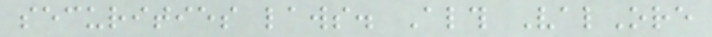securities laws. Although ValOre
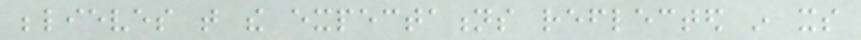believes that the expectations reflected in its
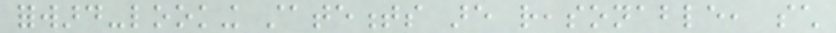forward-looking statements are reasonable, such
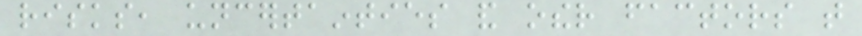risks, uncertainties and other factors that
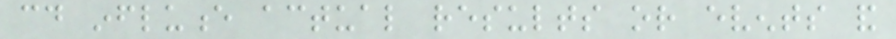could influence actual results or events and
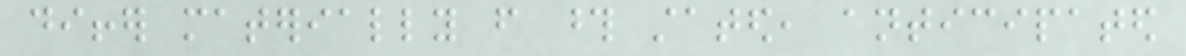differ materially from those stated, anticipated
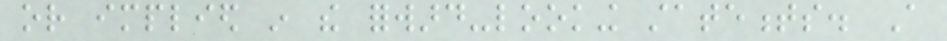or implied in the forward-looking statements. A
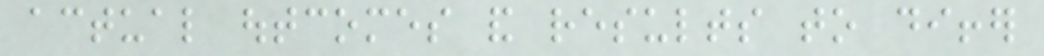actual outcomes and results to differ
